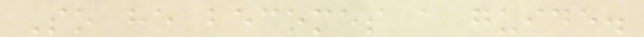So he becomes a guide.
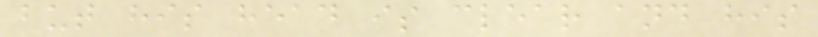but his head is clear and his
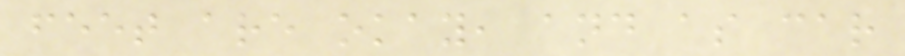feet are okay, and as car
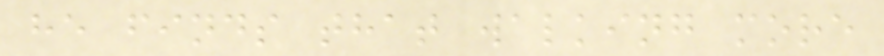he finds that walking more
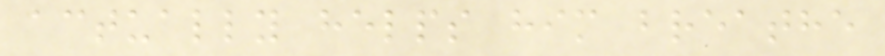actually helps him breathe
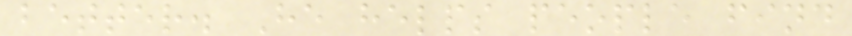better. He helps people find
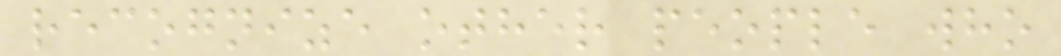recognize other people who
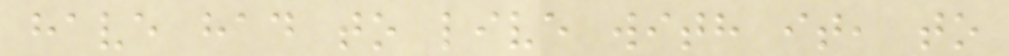have had to live with it, to
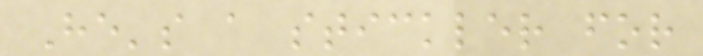He's a stickler for
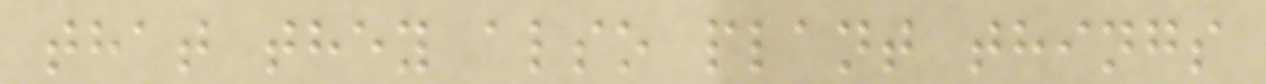that they also plant things
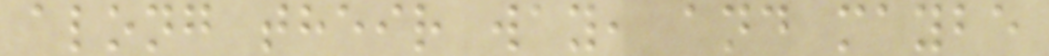along their way, and maybe
